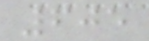605
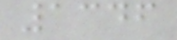1346
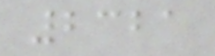2321
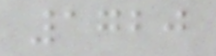1720
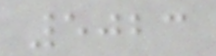5023
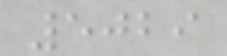5029
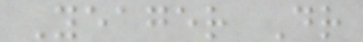Yeager Dr
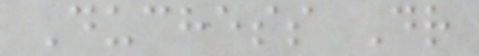Duchess Dr
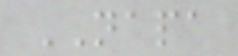NAPA
